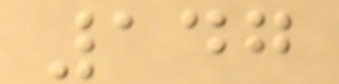147
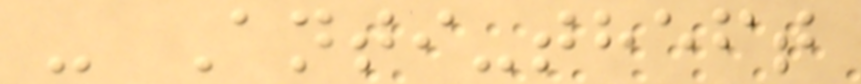- Anti-theft
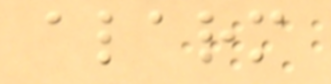alarm
